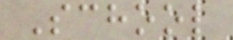School
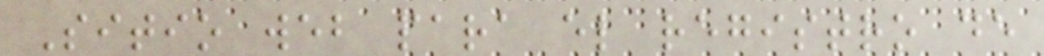Sitio web para el registro de
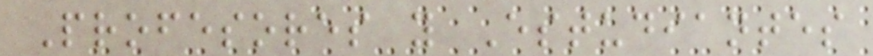Profesores y Estudiantes
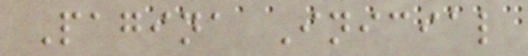Pagina Inicial
